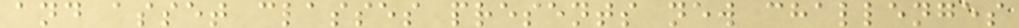and asset classes presents new challenges
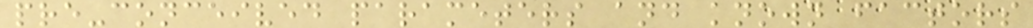pre-conceived parameters and known factors
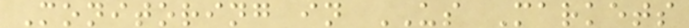Monitoring in US Markets
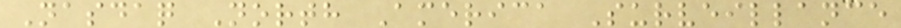Nasdaq North America Surveillance
